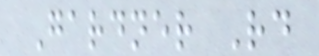Gardner Rd
